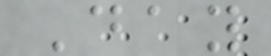Day
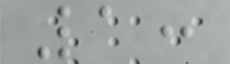1:
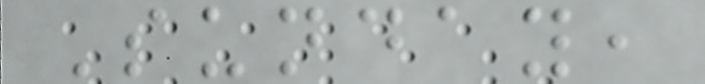Sunday,
